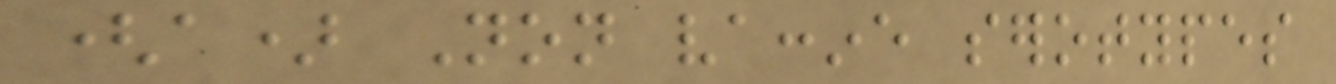(a) Non vaccine serotypes
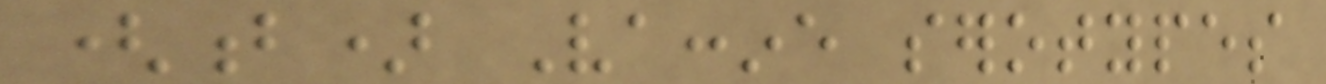(b) Vaccine serotypes
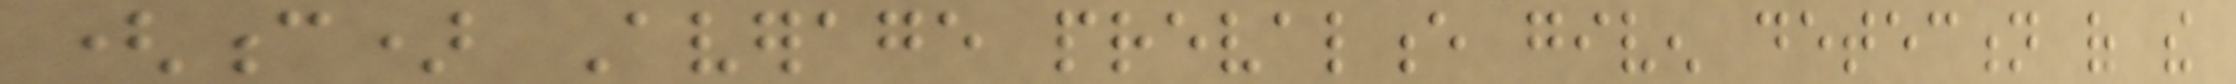(c) Average prevalence given detection of the
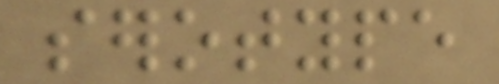serotype
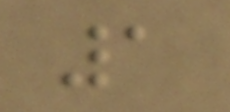1
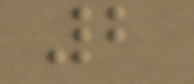2
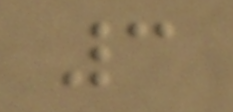3
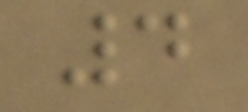4
